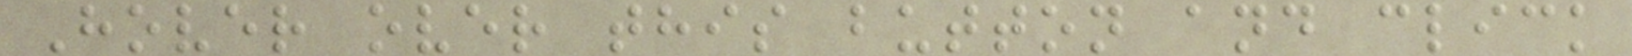Hover over this button and click
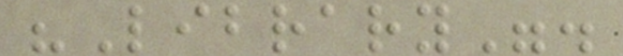"Library".
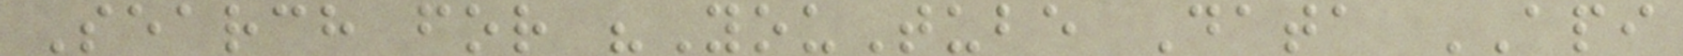Search for "YouTube Data API
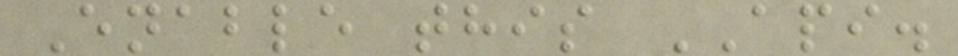Enable this API.
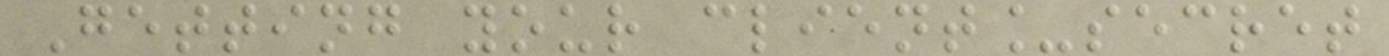Getting your client_secret
